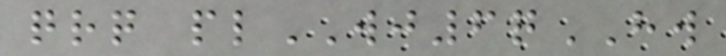qrq plWJ6qHW
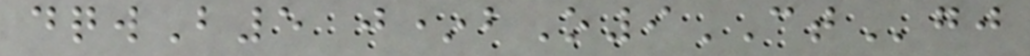dqwB5 j*bO9CTgj
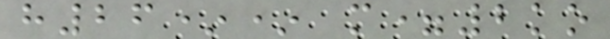h26** m=2ko
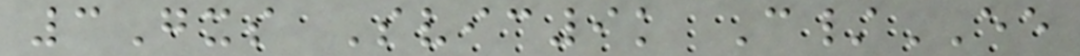3Gxs Svic9k C/EE
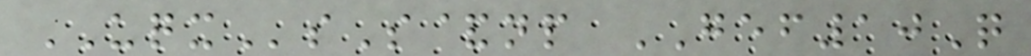UQXsS&np GEF10Q
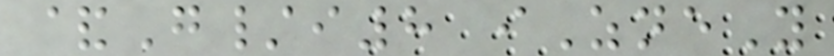&G/i8 iZneY
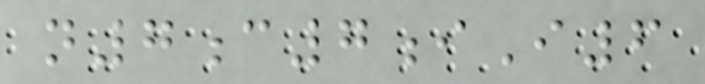n7c7iI6
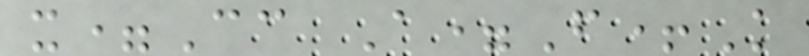x=Cc A=F+K
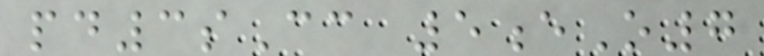pd3sCc 5eO7
